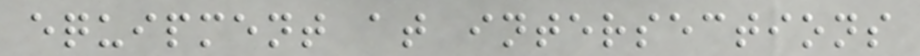equipment at intersections
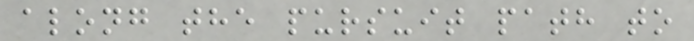along the pursuit path to
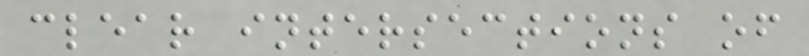clear intersections of
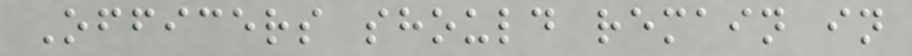Officers should remain in
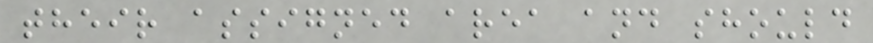their assigned area and should
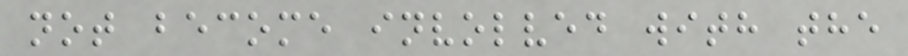not become involved with the
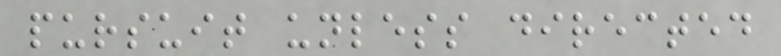pursuit unless directed
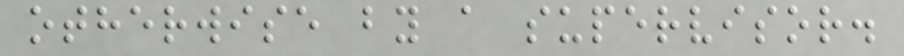otherwise by a supervisor.
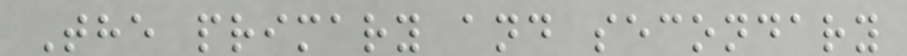The primary and secondary
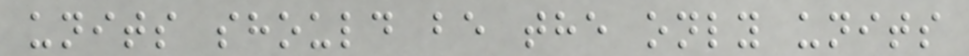units should be the only units
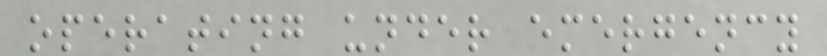operating under emergency
